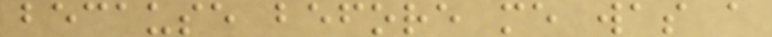because before me was a
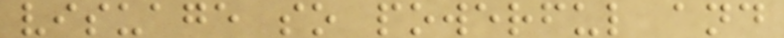visuage so powerful and
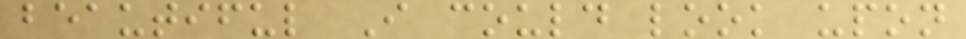beautiful I could look upon
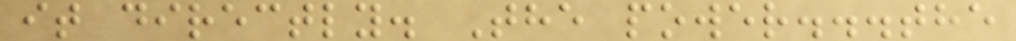it directly. The power...the
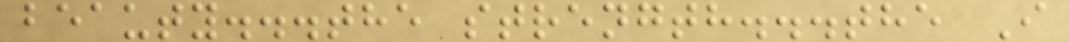beauty...the strength...the I
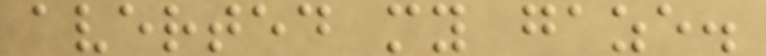averted my gaze.
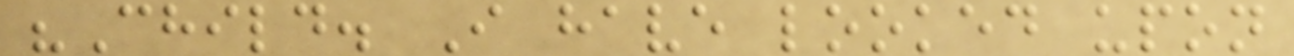"Child. I have looked upon
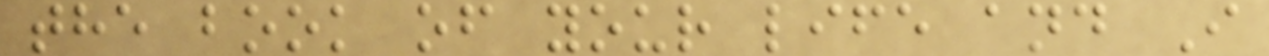the book of your life and I
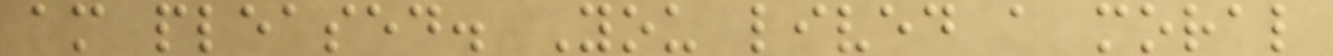am pleased. You lived a moral
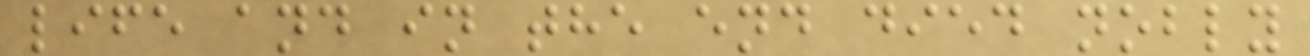life and in the end died nobly
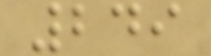249
